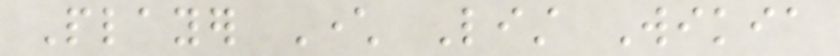Player Character List Wikia
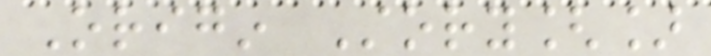Origin Story[]
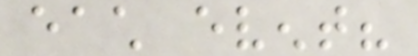each event?
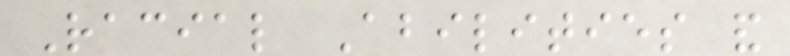Racial Abilities and
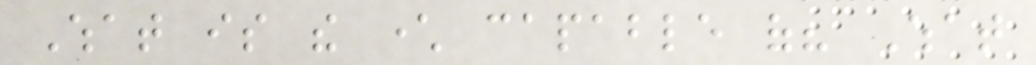What is the character capable of? What
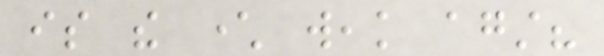is the character weak against?
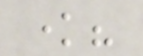know?
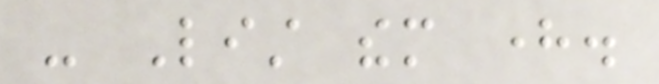- List them here.
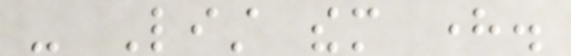- List them here.
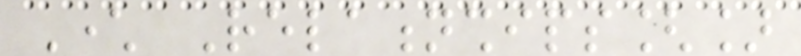Character Relationships[]
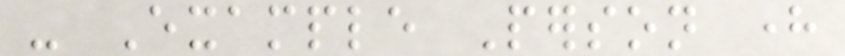- Example Person here
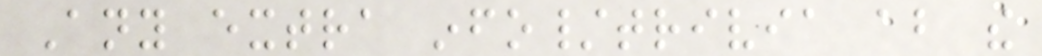Any extra info/trivia about the
